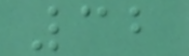32
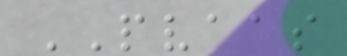PVAAS
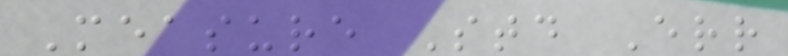Measure Std Err
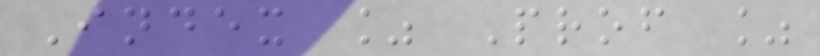Index % Prof %
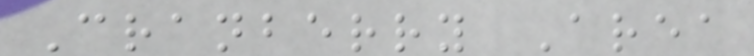Cranberry Area
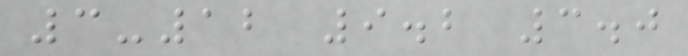3-12 9.2 3.0
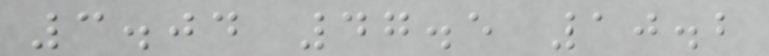3.04 47.5 10.2
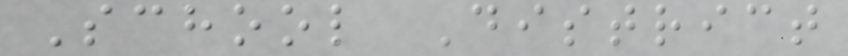School District
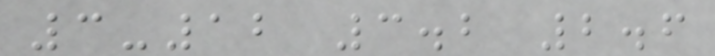3-12 3.2 2.6
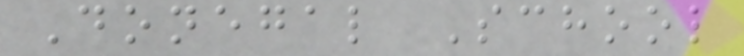Donegal School
